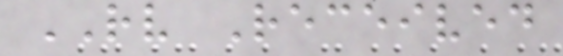RV Received
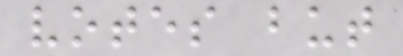votes but
